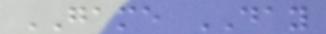GAME DAY
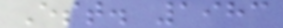Est. 1983
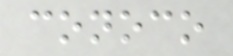conoco
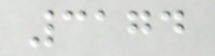3174
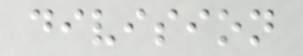division
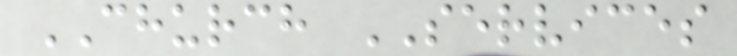CHURCH SERVICES
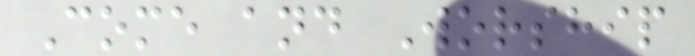Come and Worship
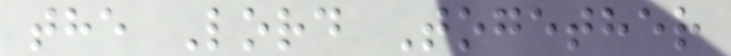the Lord Together
